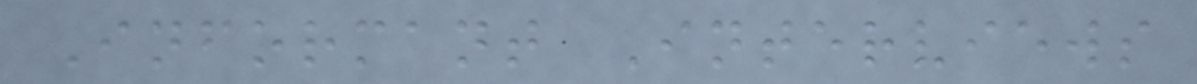Informant Interviews
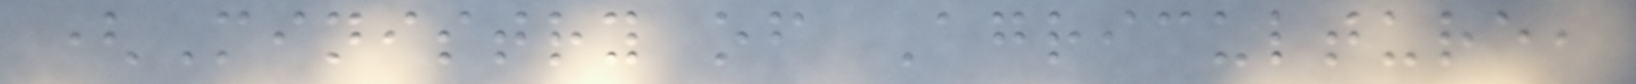(Ministry of Agriculture,
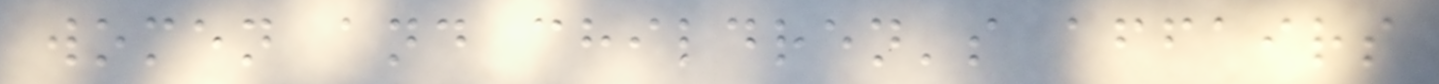women and children's affairs
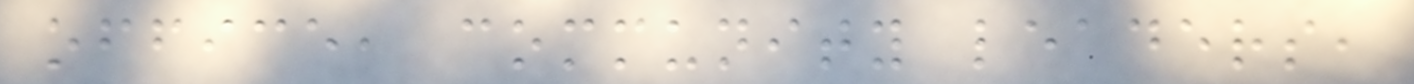office, community leaders,
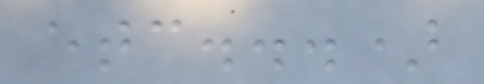etc...)
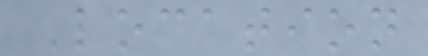Location
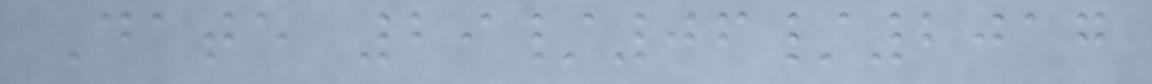Date 29/06/2017
